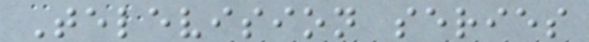Television series
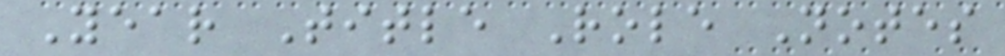Year Title Role Notes
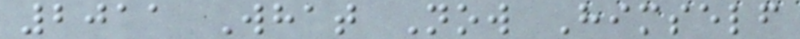2011 What Now Himself
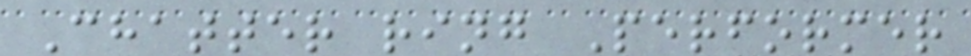Chatter ring Performer
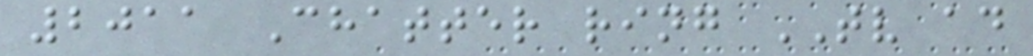2011 Chatter ring TV ad
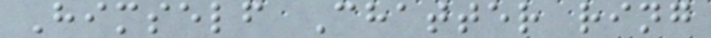Himself Chatter ring
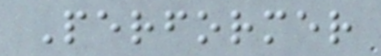Performer
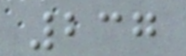237
